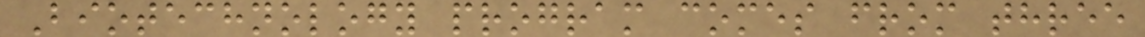Biotechnology program comes from three
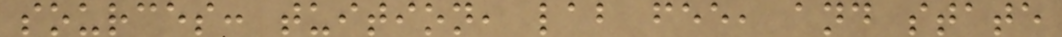sources: tuition, lab fee, and state
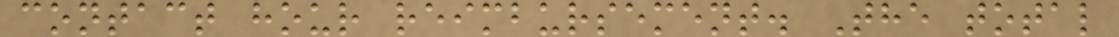contact hour reimbursement. The total
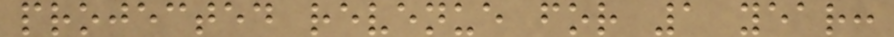projected revenue for 1 year:
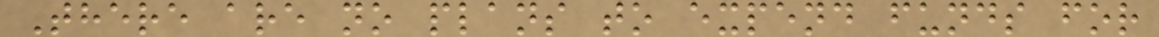There are no plans to expend funds for
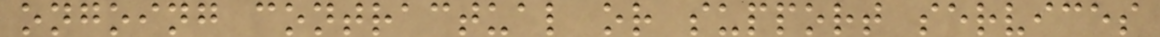ongoing contractual or support services
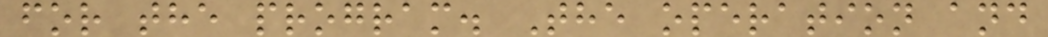for the program. The operation and
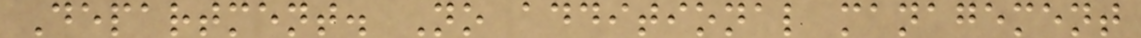Department. No additional management
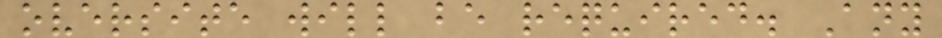oversite will be required. Any
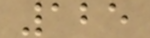125
